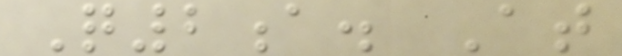Q2a. At
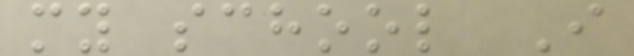my school I
